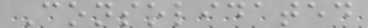Consolidated
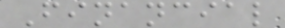Financial
